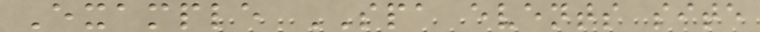Example SPA events site
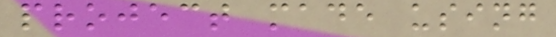project made using
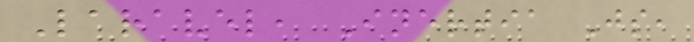Laravel, Inertia Js,
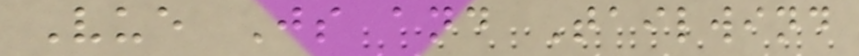Vue Js and Tailwind
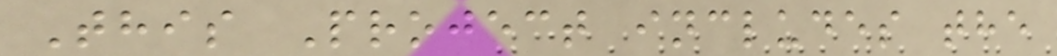This Project includes the
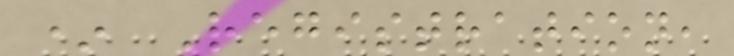* Registration,
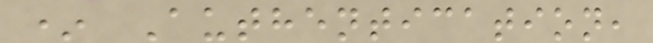* Authentication,
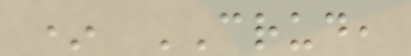* CRUD,
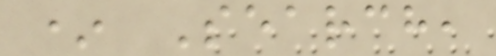* Search,
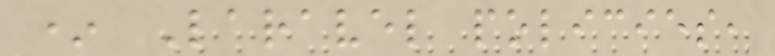* Laravel policies,
